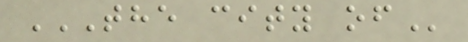THE CITY OF
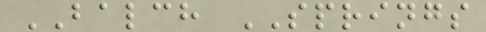BALCH SPRINGS
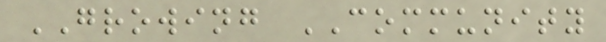GROWING COMMUNITY
